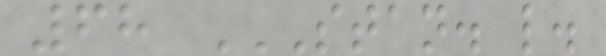68 STAN. L.
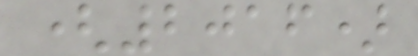(2016)
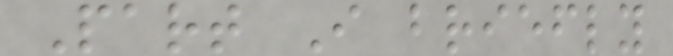Part I briefly
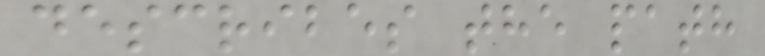describes the path
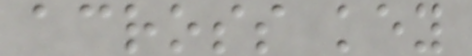across key
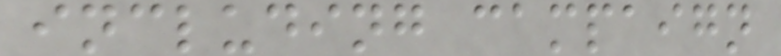including campaign
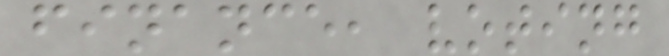finance, voting
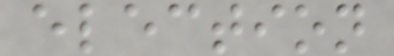election
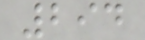294
